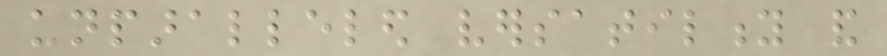unparalleled versatility and
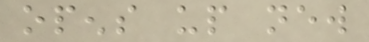opens up new
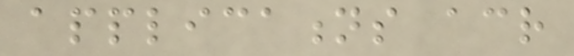applications across
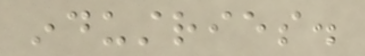industries.
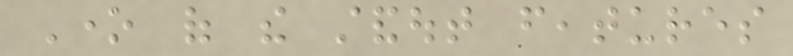One of the standout features
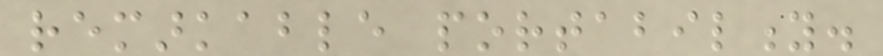remarkable portability.
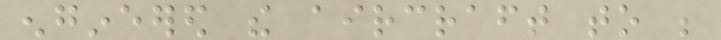engineered the aircraft to be
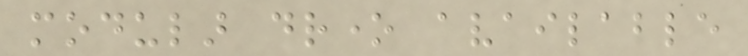modular drone available
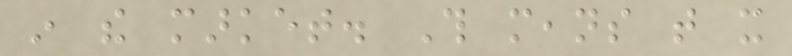in the market. This means that it
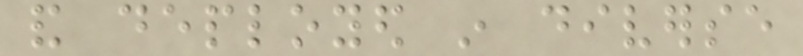and deployed in diverse
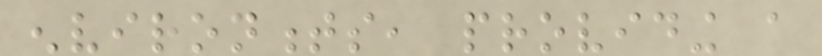environments, providing a
